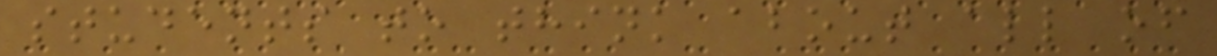students to think about all of
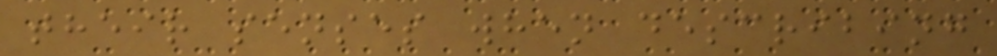their senses when describing
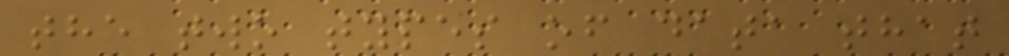the two types of data that
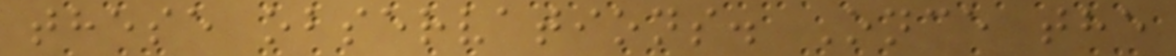these observations. Once the
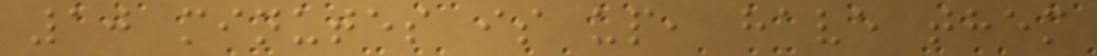10 minutes is up, have them
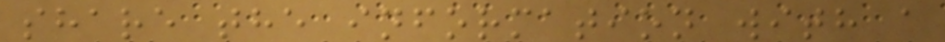share the information with a
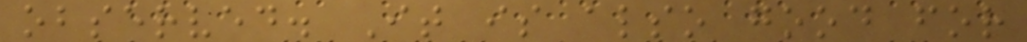observed. It is also good for
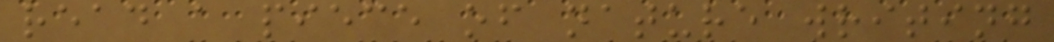read a piece of nature writing
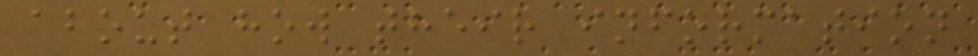about how their information
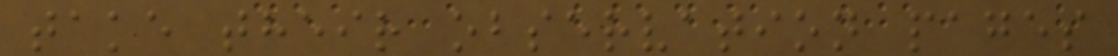take their observation pages
